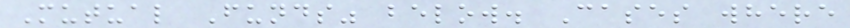Mutual Funds" below. Cases where
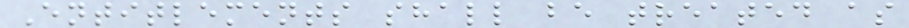Entitlements shall be treated as
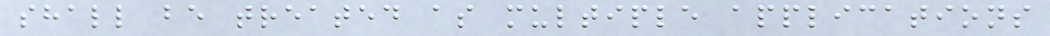shall be treated as multiple applications
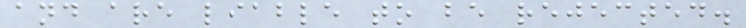and are liable to be rejected.
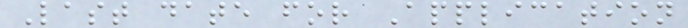Last date for Application
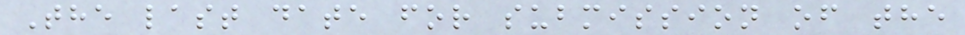The last date for submission of the
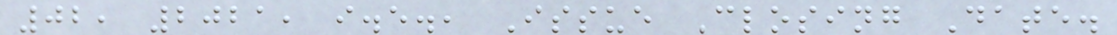02, 2021, i.e., Issue Closing Date.
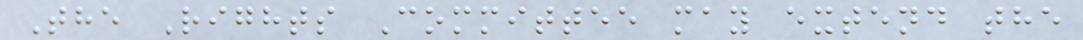The Rights Committee may extend the
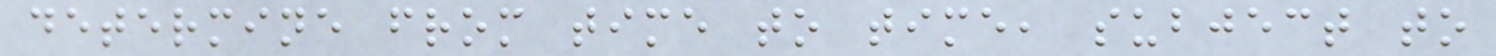determine from time to time, subject to
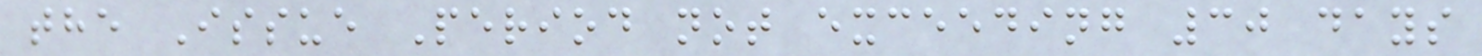the Issue Period not exceeding 30 days
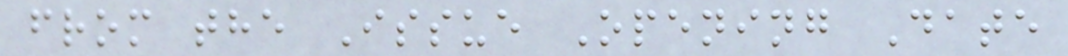from the Issue Opening Date
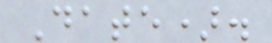Date).
